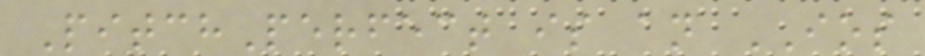PitchPerfect is an IOS
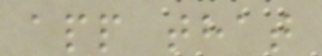app that
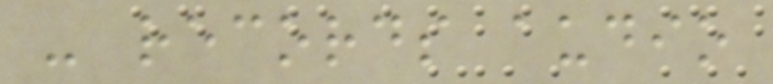- records audio
